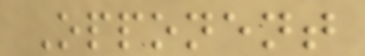Opponent
